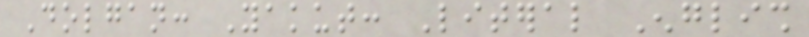Dolgan: Yakut: Literal English
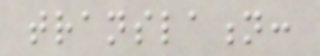translation:
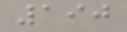190
